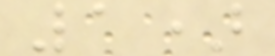1)
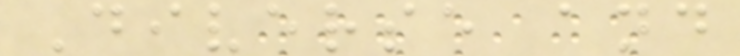Diverse and
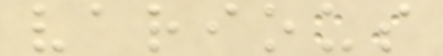various
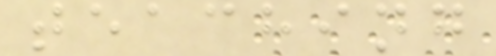teaching
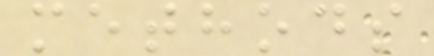methods
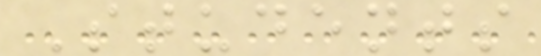Students
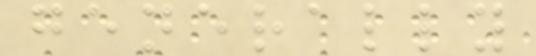generally
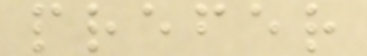prefer
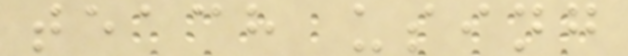teach using
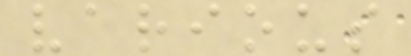various
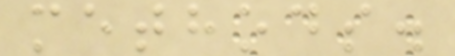methods.
